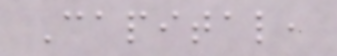Capital,
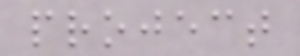project
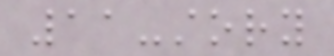11-story
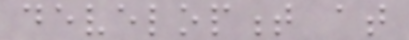development at
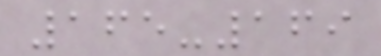165-169
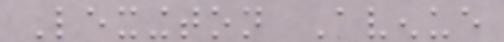Lexington Avenue
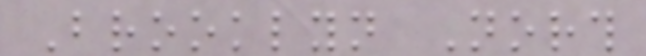Brooklyn North
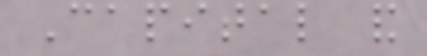Capital and
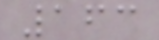163
